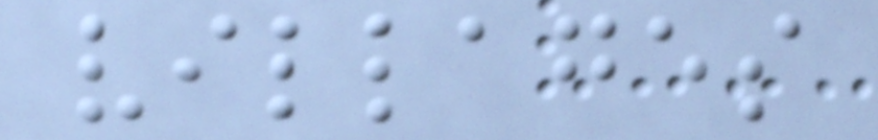villages
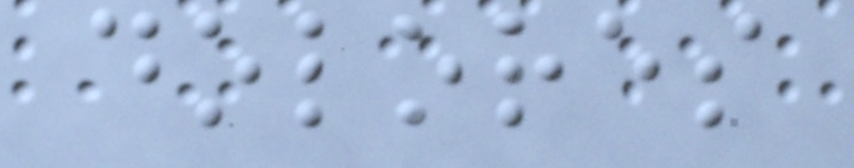dolores
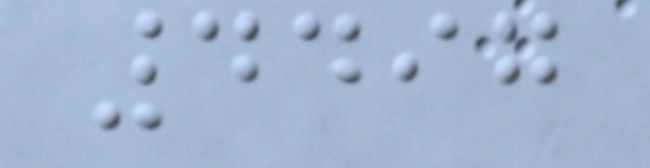4497
